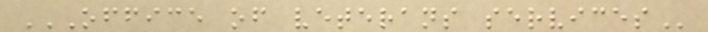OFFICE OF VETERANS SERVICES
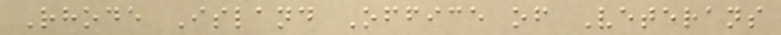Rhode Island Office of Veterans
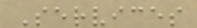Services
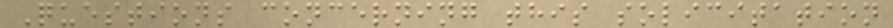Questions concerning this solicitation
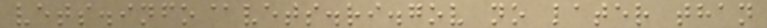vets.info@vets.ri.gov no later than
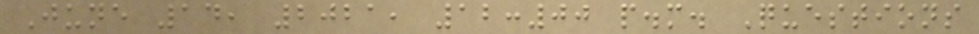June 14, 2021, 12:00 p.m. Questions
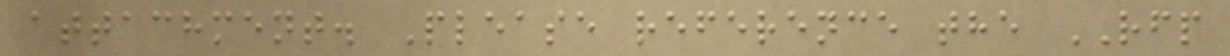attachment. Please reference the RFP
